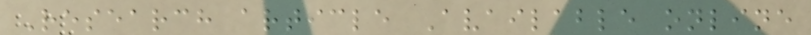Research article Available online
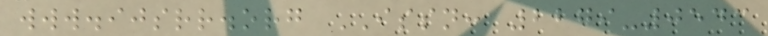www.ijsrr.org ISSN: 2279-0543
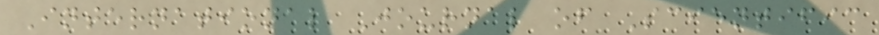International Journal of Scientific
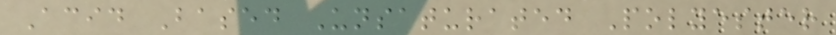Acid Based Unsaturated Polyester
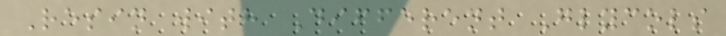Resin with Different Glycols
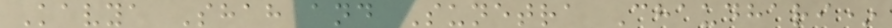Kavya Shah and Sunetra Chaudhari*
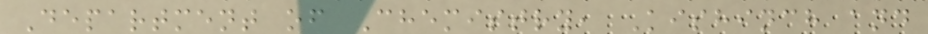Department of Chemistry, Kishinch and
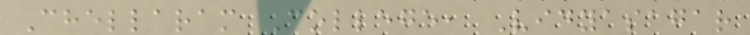Chellaram College, Vidyasagar
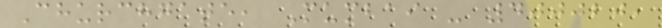Churchgate, Mumbai - 400020,
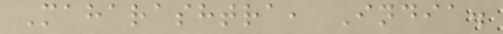Maharashtra, India.
